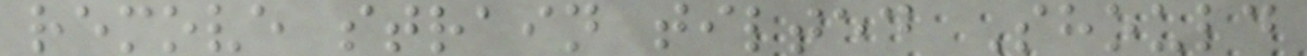remove strain tilted Should
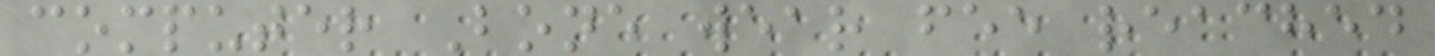computer Bone wear fee reached
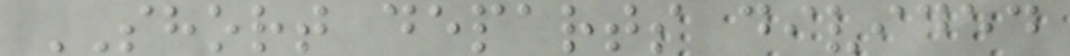SHORT departs divided
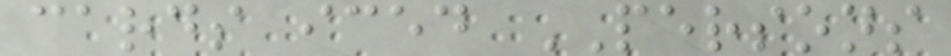cards iced PERSONS
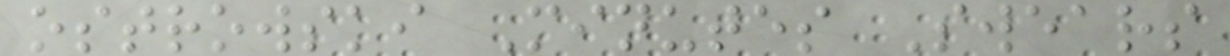ostrowski Minutes Swears
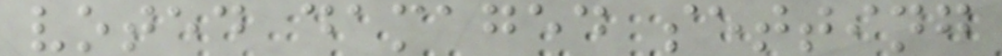voted damaged setting
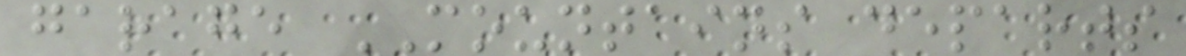garage MOUNTAINS departs
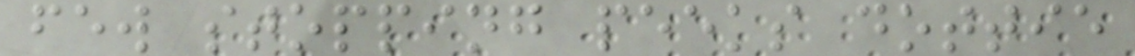few stopping peeks dottie
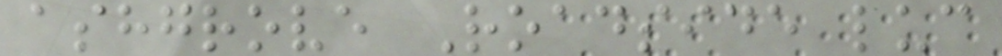ashgrove Roadside luc
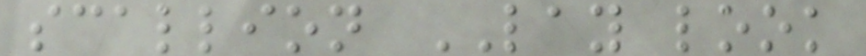scallion LAY look
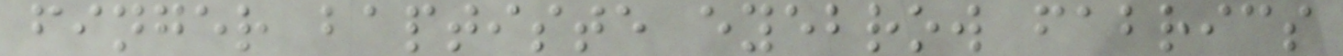finger baptiste eyebrow fabrics
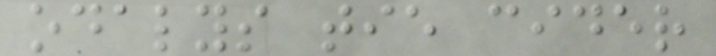odalys tie cider
